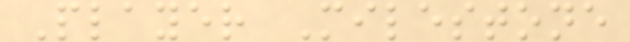Player Milestone
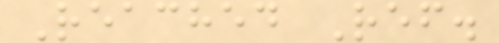Reached Ref.
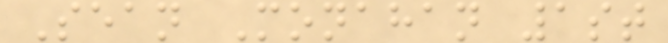Sean Monahan 1st
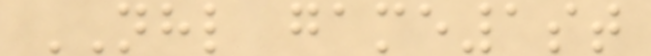NHL game1st
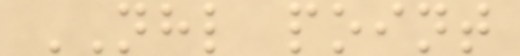NHL point
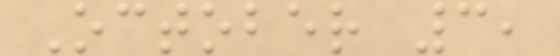October 3,
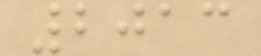2013
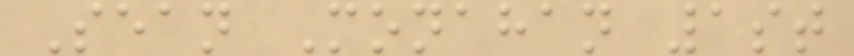Sean Monahan 1st
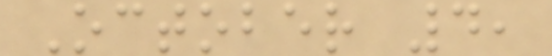October 4,
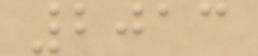2013
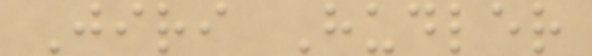Jiri Hudler
